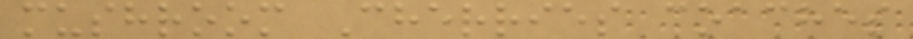mushroom Cherries coaches
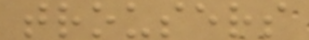trousers
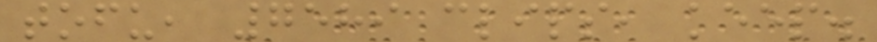tofu, 7589 clips, keep.
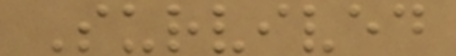Survived
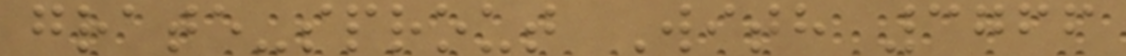grate-sprout With 3766
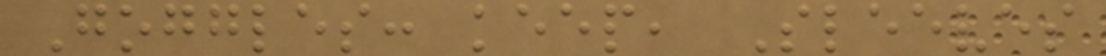Goggles: keep, Sleeves
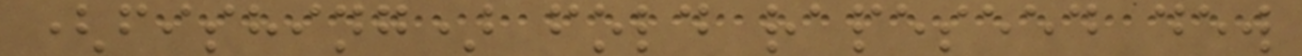(fishing) fold rapeseed dew
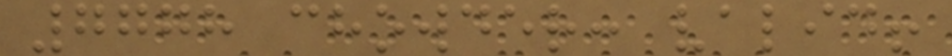7778 chowder: valid!
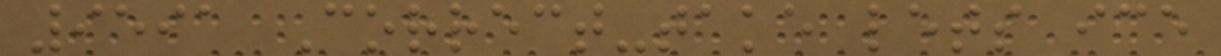9591 Correct-take lets ice
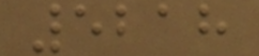5218
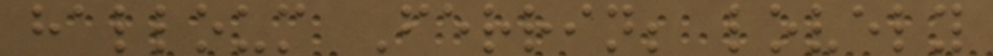halloum Ferrin; lovely
